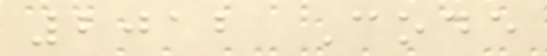2012 Code
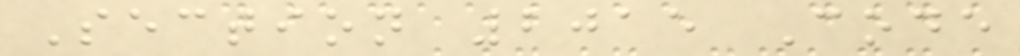Section 2015 Code
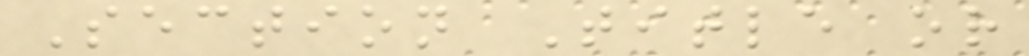Section Title or
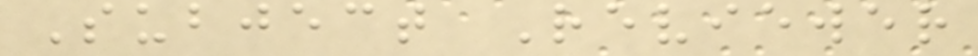Subject Reviewer
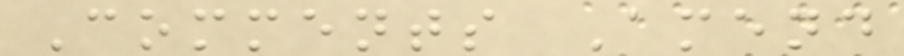Comments Amend
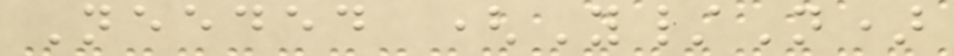Needed (Y/N)
